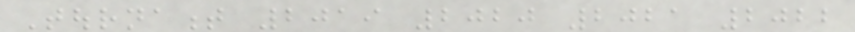Tournament 2019 2020 2021 2022
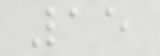15
